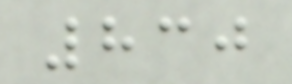830
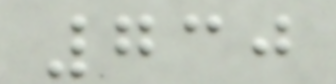730
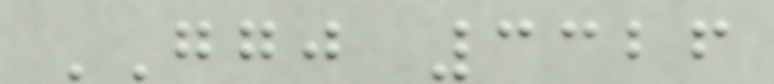GGJ 3326
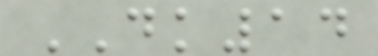DK14
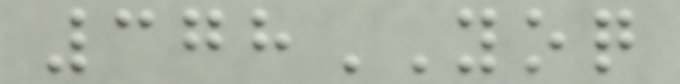378YOQ
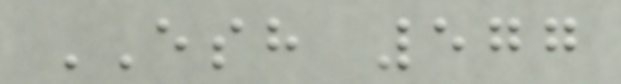ESH 577
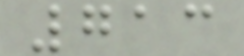713
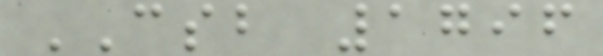CSB 1796
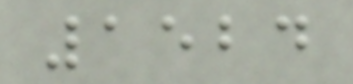1524
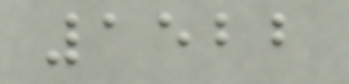1522
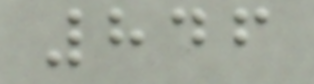846
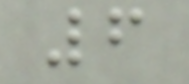6
